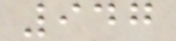947
